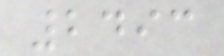2493
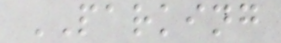PARKING
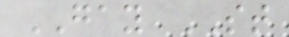GAY ST
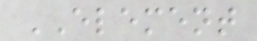ELEMENT
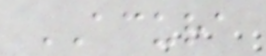ACURA
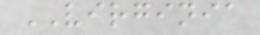VIRGINIA
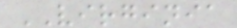VIRGINIA
